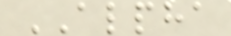ALPHA
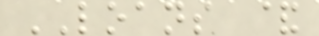LOANS &
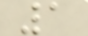1
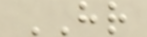HR
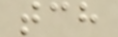tch
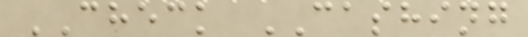CHECK CASHING
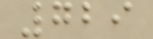729
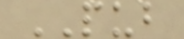PUB
